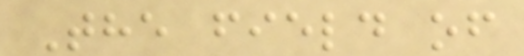The field of
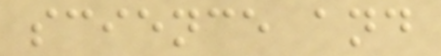science and
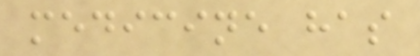medicine has
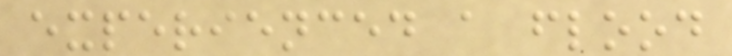experienced a flood
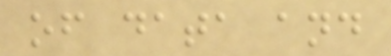of data and
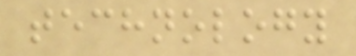technology
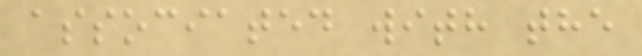associated with the
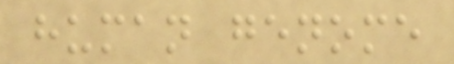human genome
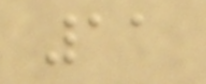11
